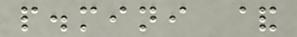p.mini &
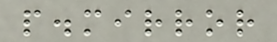p.mirror
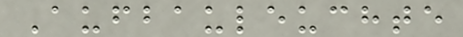Aufbauleuchte
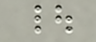|
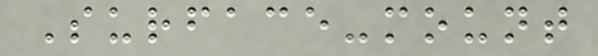Surface-mount
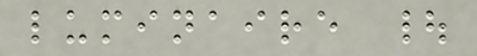luminaire |
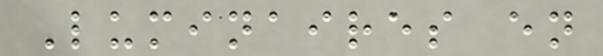Luminaires en
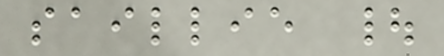saillie |
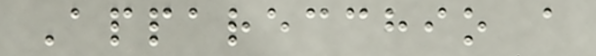Apparecchio a
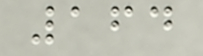164
